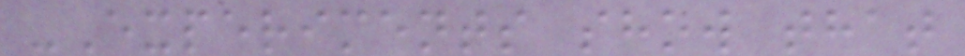-Experiments show that
